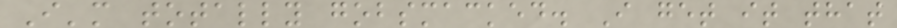I'm totally gobsmacked. I get it that
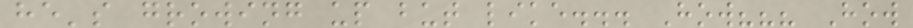he's growing up but like... How??? How
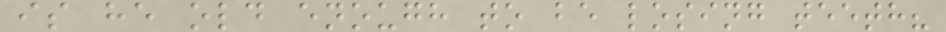is he old enough to be losing teeth?
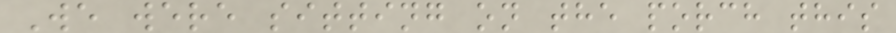We were sitting on the porch this
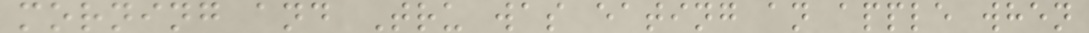morning and Tru was eating an apple when
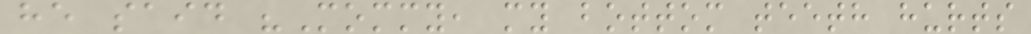he said "Mommy, my bottom teeth hurts
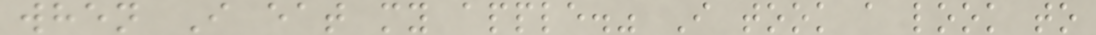when I eat my apple." I took a look to
